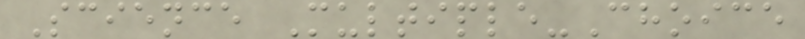Science Multiple-Choice
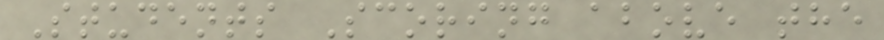Students Scoring above the
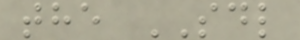the SDL
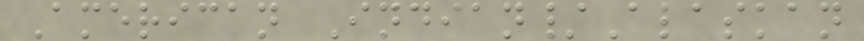American Indian/Alaskan
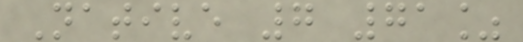Native 7 71%
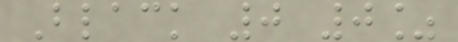Black 0 0%
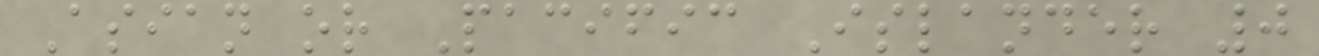Asian or Pacific Islander 0
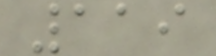119
